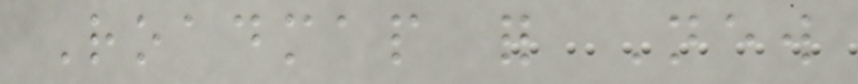Roadmap for New
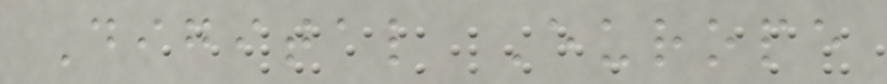Digital Europe
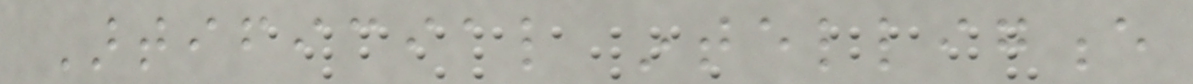Artificial intelligence
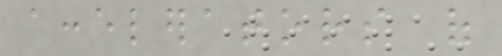accelerators of
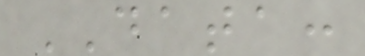DATA:
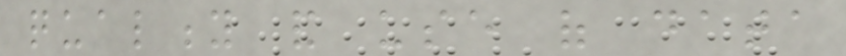quality and use of data
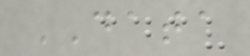DATA
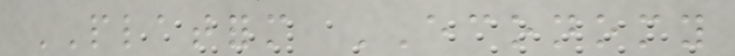PLATFORM ECONOMY
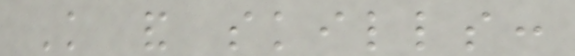Knowledge and skills:
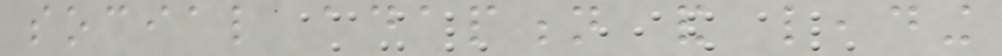social adaption and leading
